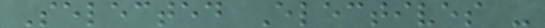Selected Electives -
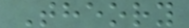Theory
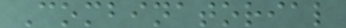Combinatorial
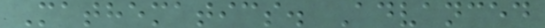Mathematics. Advanced
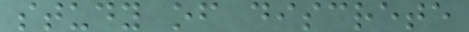study of discrete
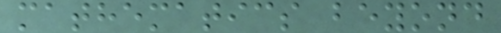mathematics beyond
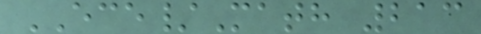ECE/Math 213
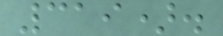319).
